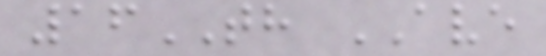16TH AVE
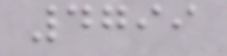4799
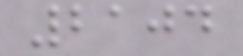2104
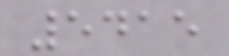5415
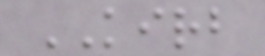KIRB
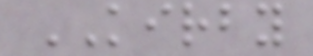KIRBY
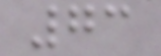73
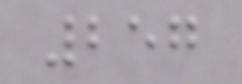257
